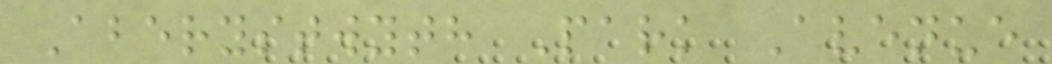Aberystwyth Park Avenue
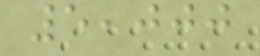5,000
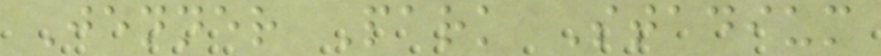Jenner Park Stadium
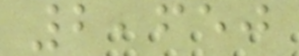2,650
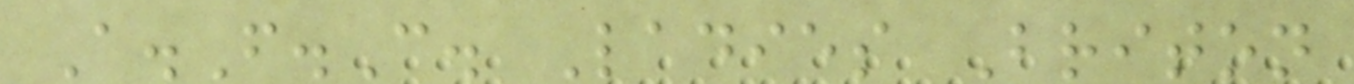A.F.C. Ladies Briton
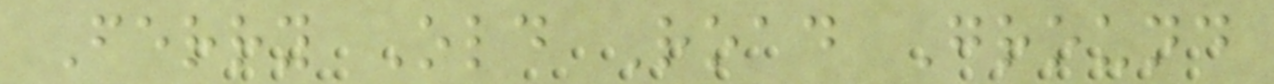Ferry Old Road Ground
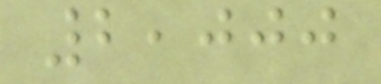2,000
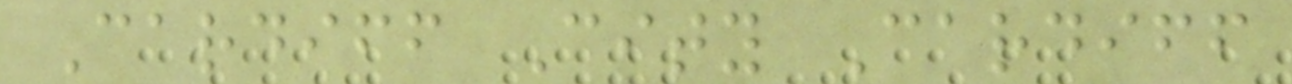Cardiff City Cardiff
